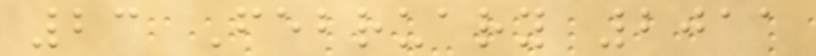23 February 2011
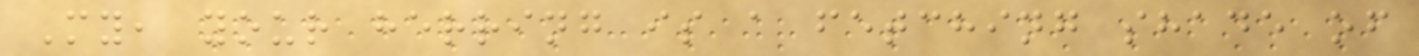My, your herring is a fetching shade of
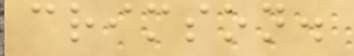crimson.
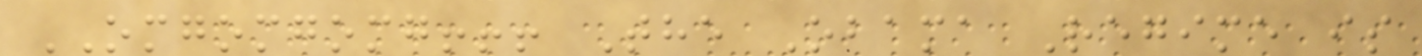OMGOMGOMG!!! The Obama Regime is
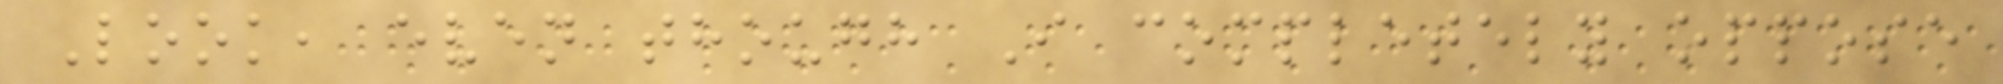Look, even though I completely oppose
